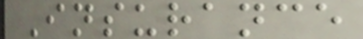Insurance
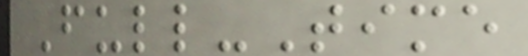Full-Time
